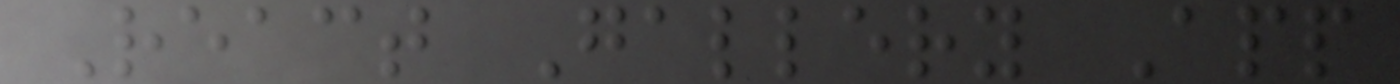React Gallery App
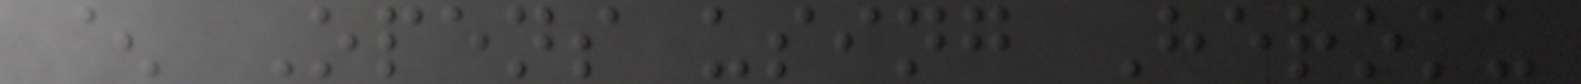^ Opens using Heroku
